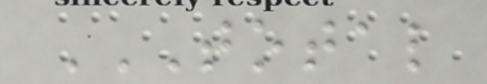TOTAL
